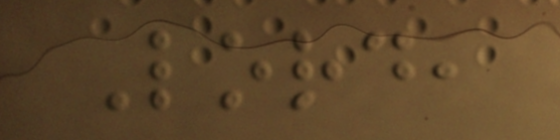Lord,
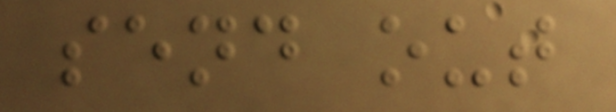send out
